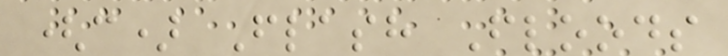(c) Flash Floods
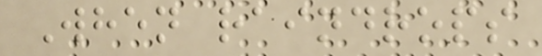When raindrops
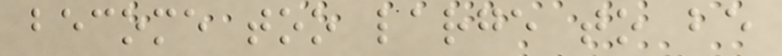become too large to be
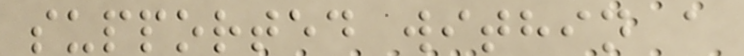supported within a
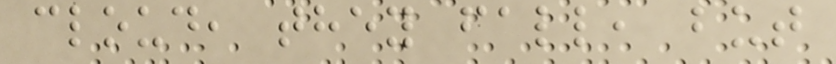cloud, they fall, but
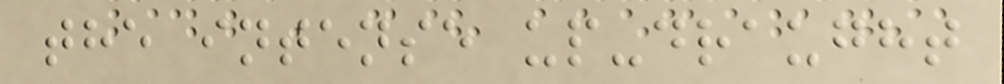the intense up-draught
